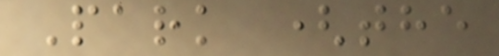Park (the
